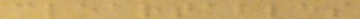cleartables
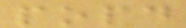popd
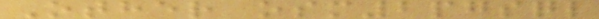Other osm2pgsql
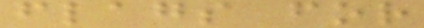flags for
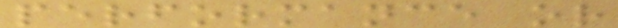performance or
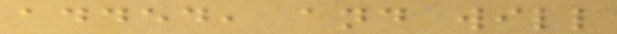added, and will
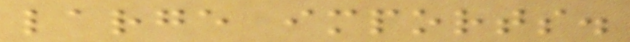large imports.
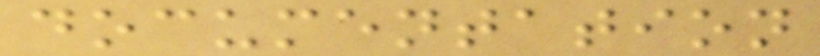documentation
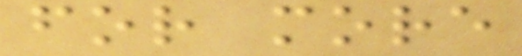for more
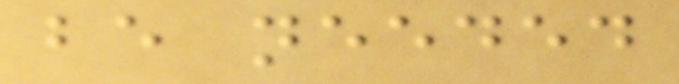be needed
